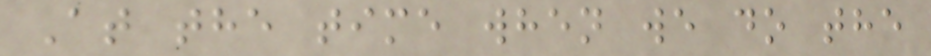At the time when we do the
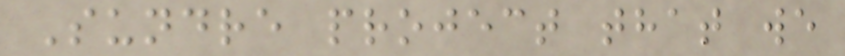Sundre project that we
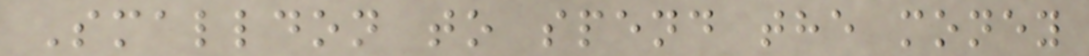Smalldon to spend the money
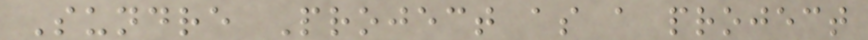Sundre Project as a project
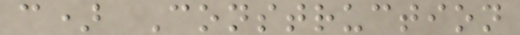c) Construction
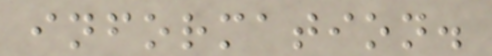information.
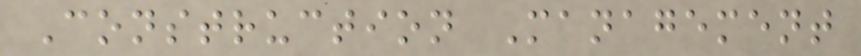Construction Management
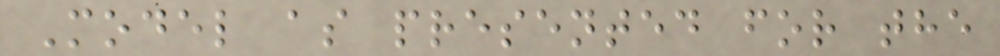Model as presented for the
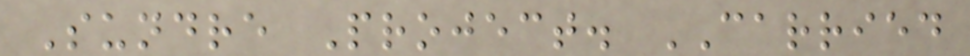Sundre Project. CARRIED
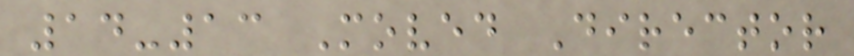14-13 Moved Director
